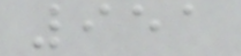951
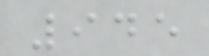945
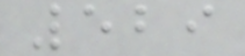529
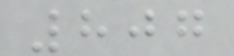807
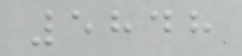5848
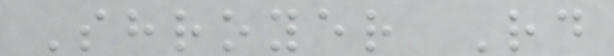Shroyer Rd
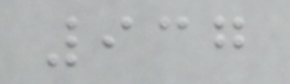937
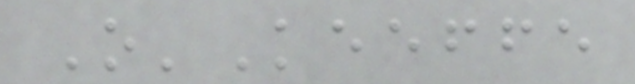O'Keeffe
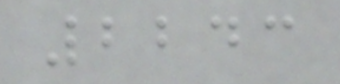2243
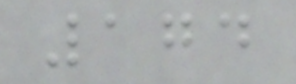174
